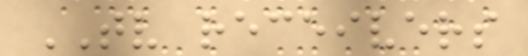TV receivers
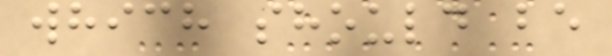which should be
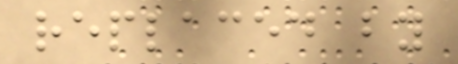replaced by
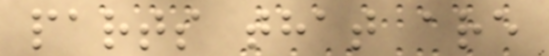parts that are
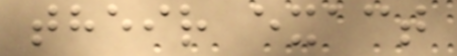their exact
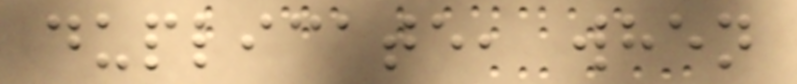duplicate, when
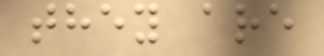they are
